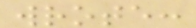wrote:
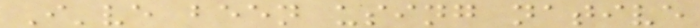I've been using native
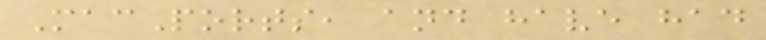MacPorts, and have had
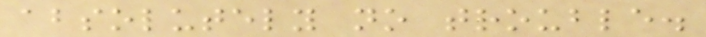absolutely no trouble.
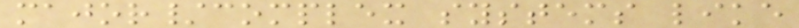major/complex systems like
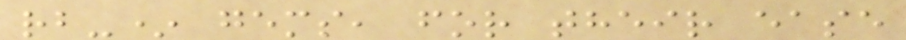rb-* gems, for their ease
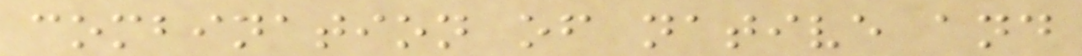combination of native and
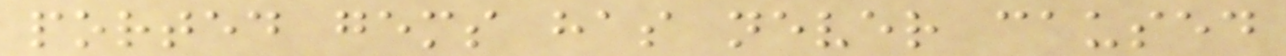ported gems has never caused
